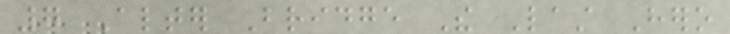7 Alter Bridge The Last Hero
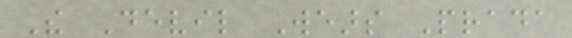The Devil Wears Prada
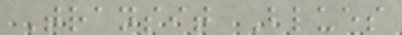Transit Blues
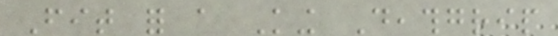Fit for a King Deathgrip
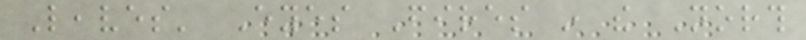Leaves' Eyes Fires in the North
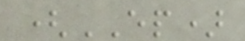(EP)
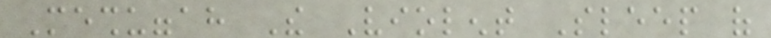Meshuggah The Violent Sleep of
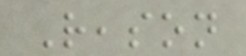Reason
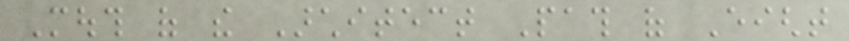Mouth of the Architect Path of Eight
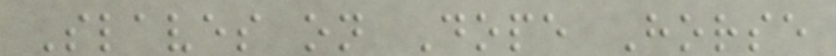Slaves on Dope Horse
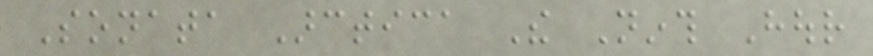Sonata Arctica The Ninth Hour
